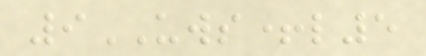9UWS+l5
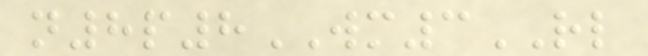n8p8WM3RL
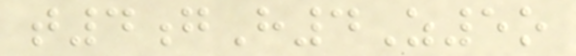t4gH4Z5o
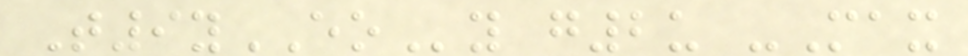T9yEOy g2u -Max
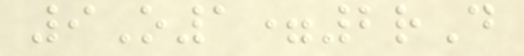9O1=2rD
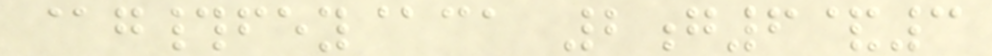@g#fey@ca 2g6&3
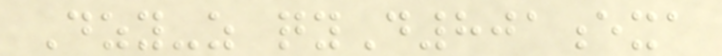Dzy-z qyD801exa
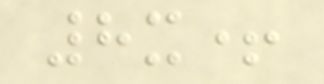8x+
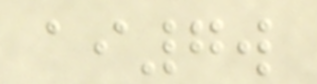ai7w
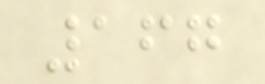167
